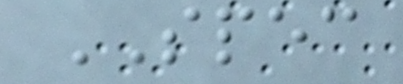SPEC
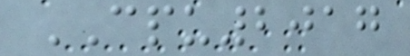CPU2017
